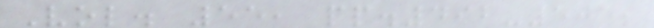Vol. 55, pp.492-505;
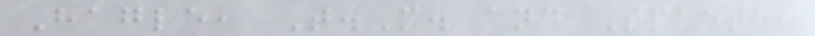Hagle, T.M. and Spaeth,
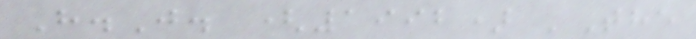H.J. (1992) 'The
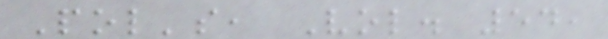Pol's, Vol. 54,
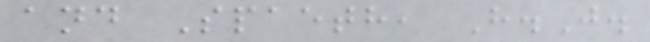and Spaeth, H.J.
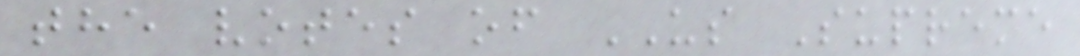the votes of US Supreme
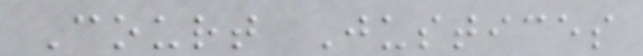Court Justices
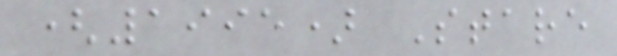(1995) Stare
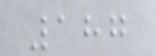187
